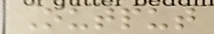Output
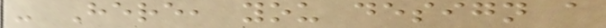- Here, you design a
